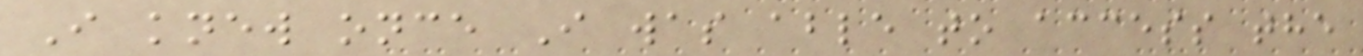I knew once I was able to access the
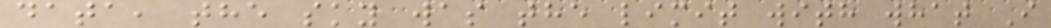data, the sky was the limit with what I
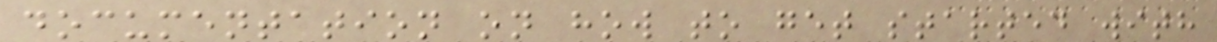documentation on how to get started with
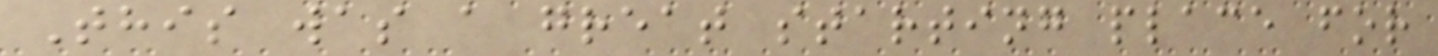This was a great starting place for
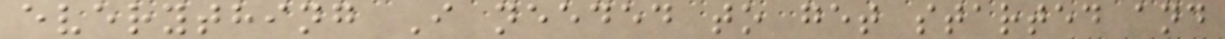everything I needed to get started and
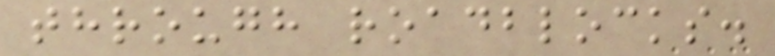through roadblocks.
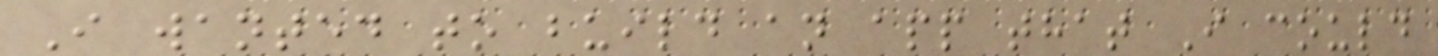I wanted to build an app that I could
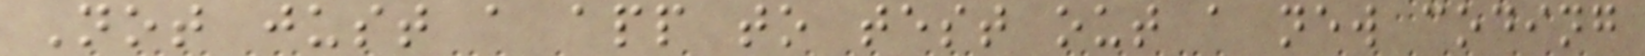Not just a app to test out a new coding
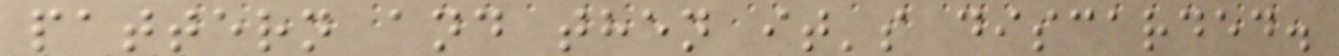pattern and then it's discarded.
